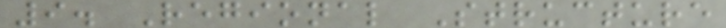9. Regional Structure
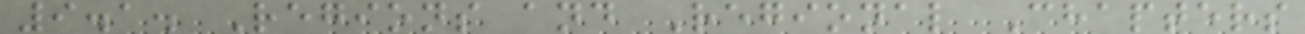9.1. Regions and Regional Chapters
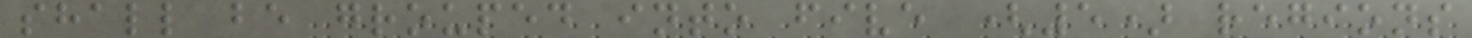shall be grouped into five (5) regions
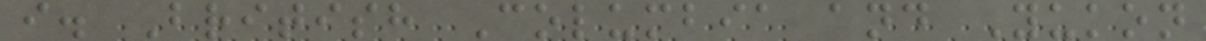i. British Columbia and Yukon
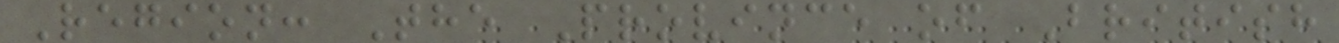Region: The Province of British
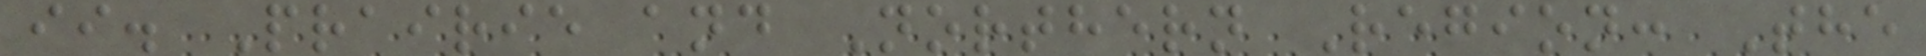ii. Prairie and Northern Region: The
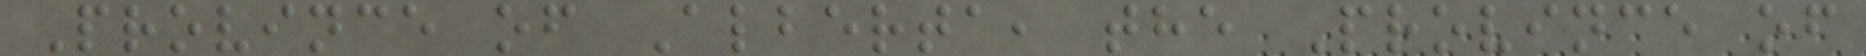Province of Alberta, the Province of
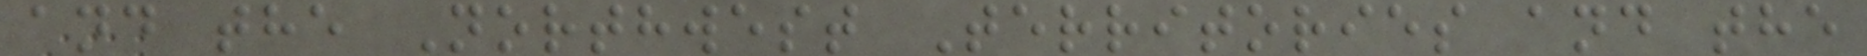and the Northwest Territories and the
